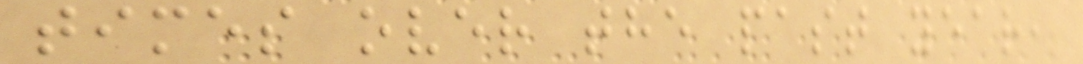times over the past year,
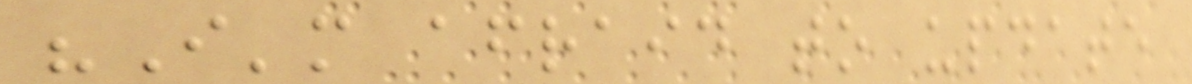"I'm afraid to update
